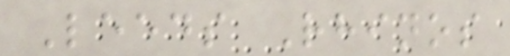Leeds Rhinos
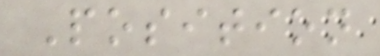Position
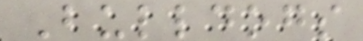Bulldogs
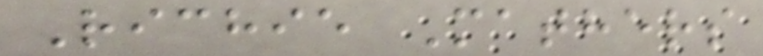Richie Mathers
